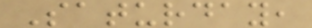Saturday,
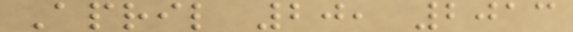April 20, 2013
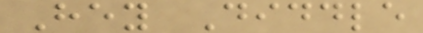Hey Diddle
